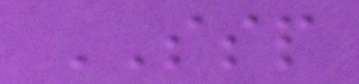SSP
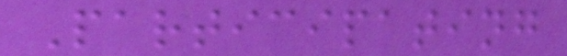Participating
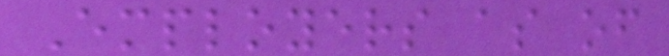Employers as of
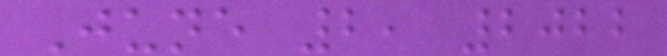June 2, 2022
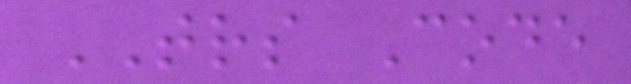TRS Code
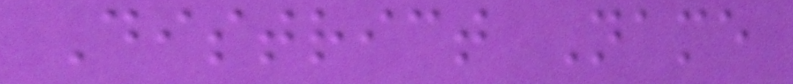District Name
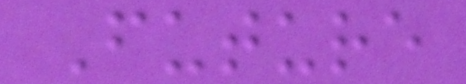Future
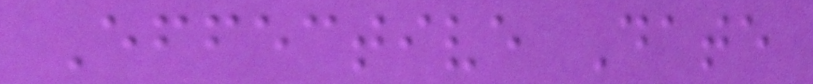Effective Date
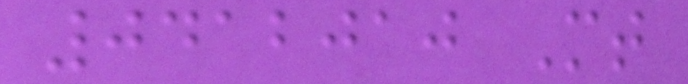0412010 Mt
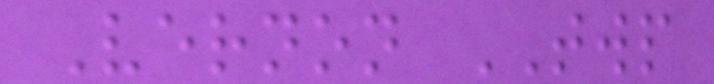Vernon TWP
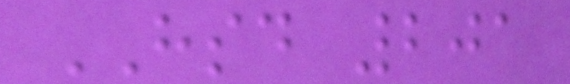HSD 201
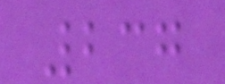237
